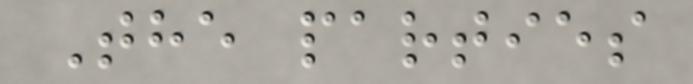The parties
